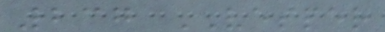237 VESPER
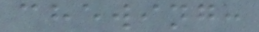chewing:
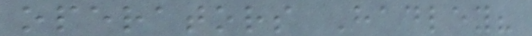operators Hadley?
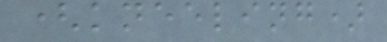(kneeling)
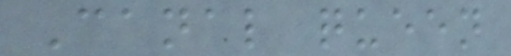Canal queen
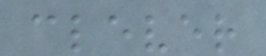clever
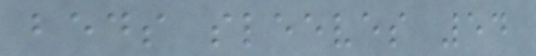beds sleeves 54
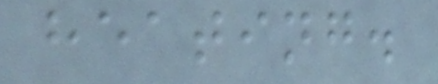heating.
